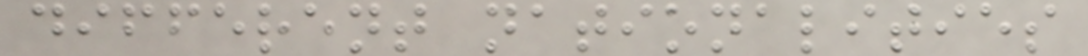different nationalities
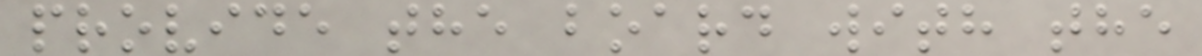provide the board with the
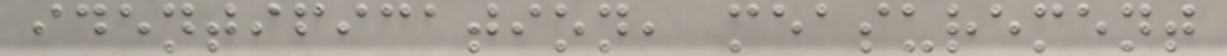identification, measurement
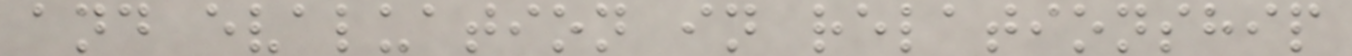and evaluation in relationship
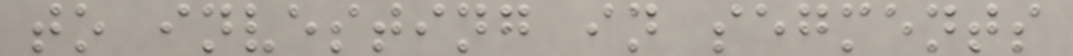to investing in segments
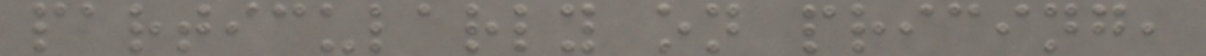particularly on pricing,
